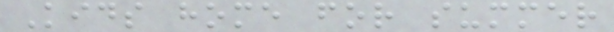Kids home for summer
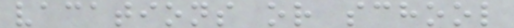vacations or school
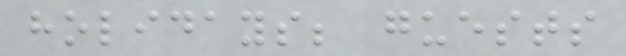holidays; guests
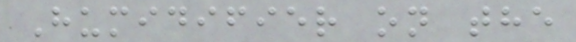Humidifier on the
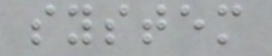system
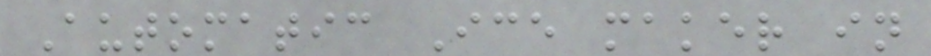Automatic Ice maker in
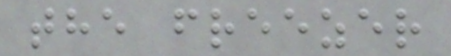the freezer
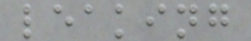leaking
